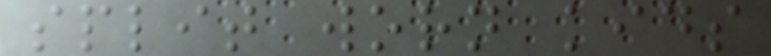split worn kids
